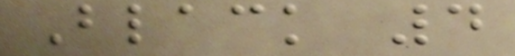Black 4
